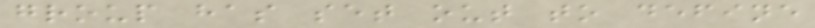group has set out to define
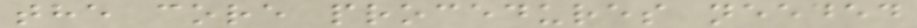the core procedures needed
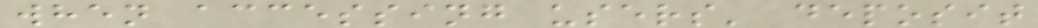when accessing users' deposit
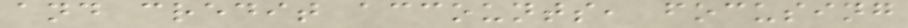and credit accounts, focusing
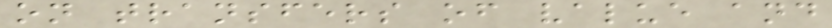on transfers of value and
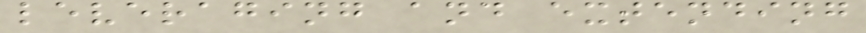leveraging and extending
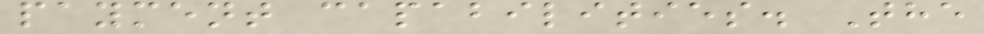payment capabilities. The
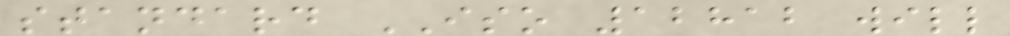standard ISO 12812 will
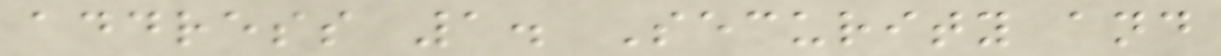address 1. Security and
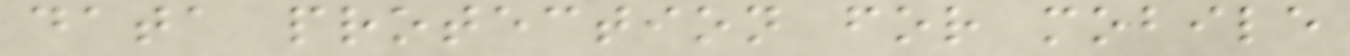data protection for mobile
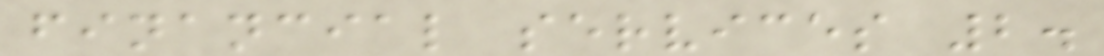financial services 2.
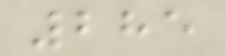285
